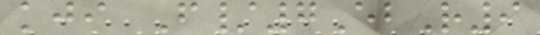kji F/7EbR9
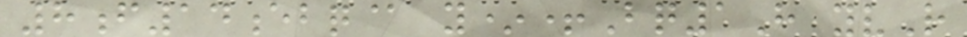8f14ebq@ y*+Bq1H yvR
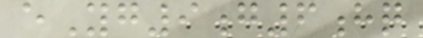eYg9g6hq
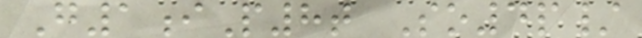G1iP8t So4p/
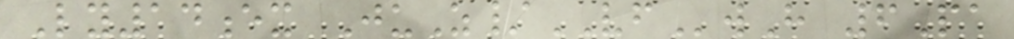Ly14ex JuZ/VFwH 6Pa
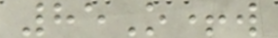85O+w
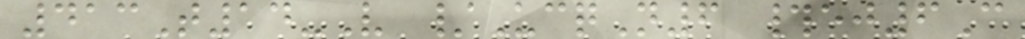413T14-V /UcqN6 #ej6C
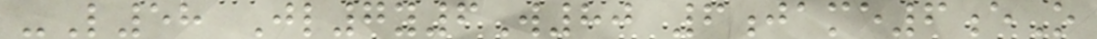-L58 Jl7y6W80 6jame6eO
